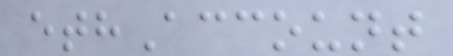ethAccount
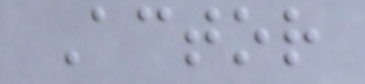Actor
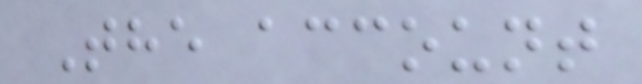The account
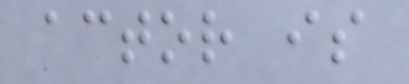actor is
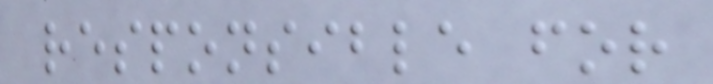responsible for
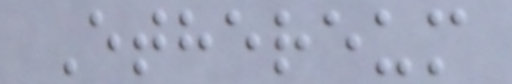Ethereum
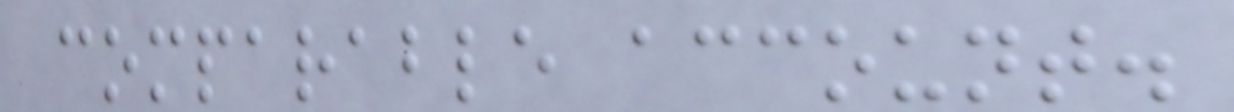comparable account.
